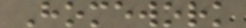Homework
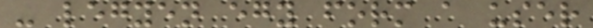- legyen egy form a user
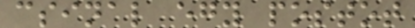csinal egy postot
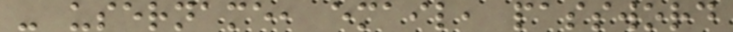- username, email, password
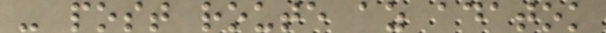- post route az adatok
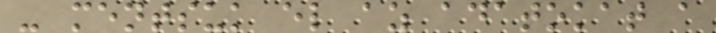- mentsuk el az adatokat a
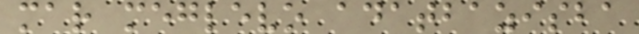mar meglevo adatbazisba
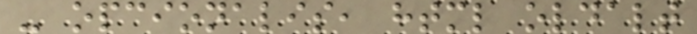- opcionalis, html oldalt
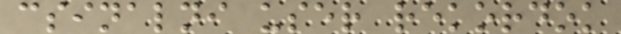csinalni user rekordok
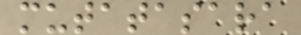mutatasara
